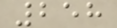258
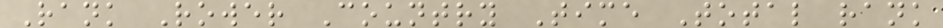Rank Rower Country Time Total rank
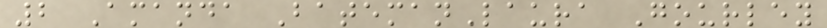2 Amanda BatemanLaura Gourley
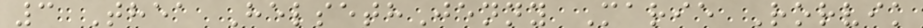3 Thea HelsethJenny Marie Rorvik
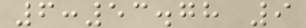6:53.78 9
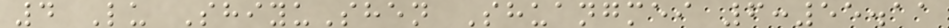4 Lu ShiyuShen Shuangmei 6:55.11
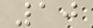10
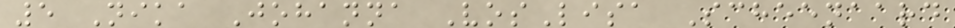5 Nika Johanna VosLisa Scheenaard
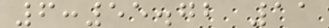6:55.72 11
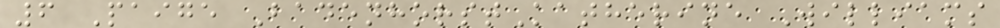6 Paige BadenhorstKatherine Williams
